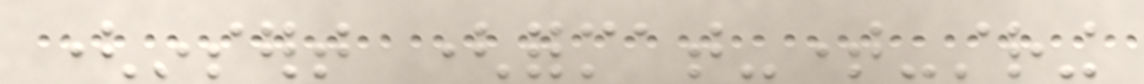(insert (format-time-string
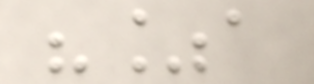"%a
